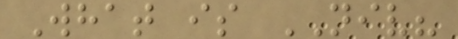What is NIV?
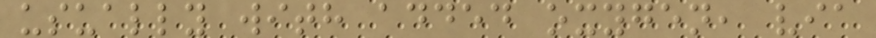usually with added oxygen, via
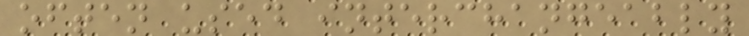often used interchangeably
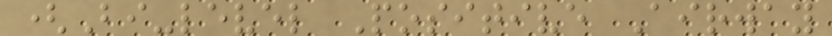(Bi-level Positive Airway
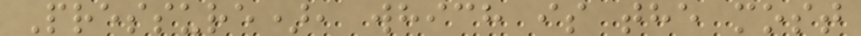Pressure), which is the most
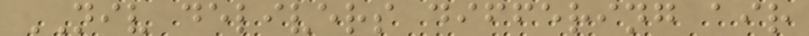NIV delivers differing air
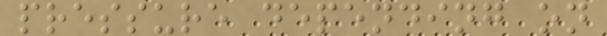pressure depending on
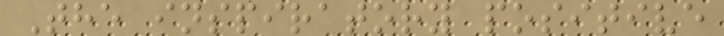The inspiratory positive
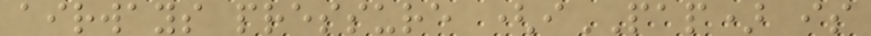airways pressure (iPAP) is
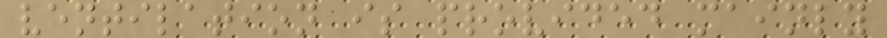ventilation is provided mainly
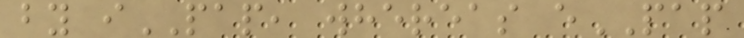by iPAP, whereas ePAP
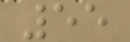55
